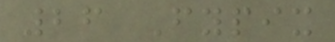26 Fypix
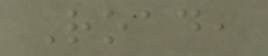Road,
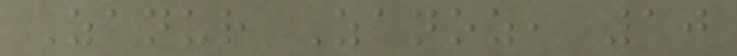Zanur Zanoz, 10
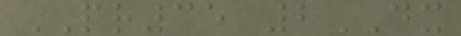PR35 2DX
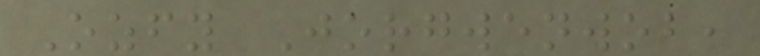Ozfy Jorgwenwob,
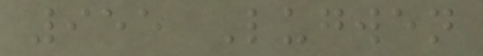955 Lugwen
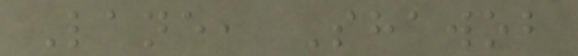Lane, Shawob
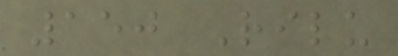150 Rilu
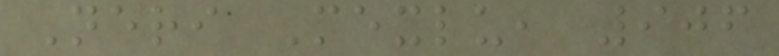Neri Mexlu, 906
